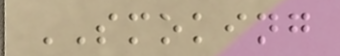SMOKING
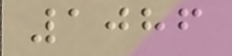1086
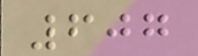607
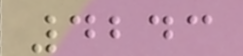4243
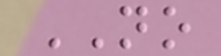NO
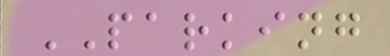PARKING
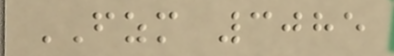FZM 3085
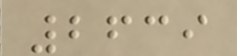2639
